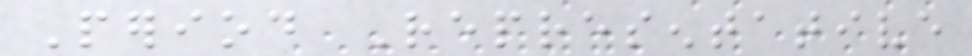Period Representative
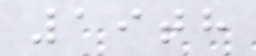19th
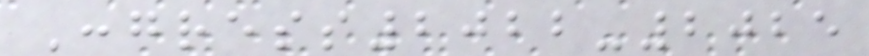Congress2022-2025
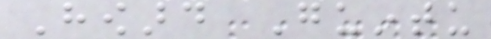Howard Guintu
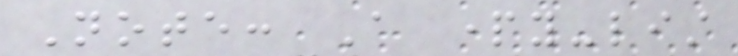Note: A party-list
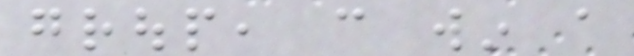group, can win a
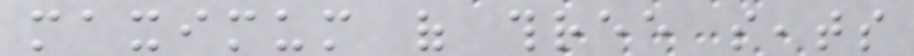maximum of three seats
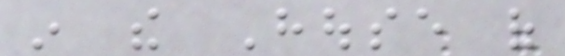in the House of
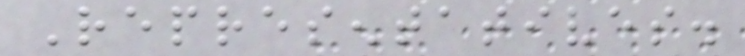Representatives.
